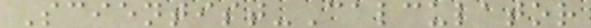Scientist-Calculator
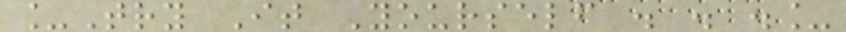_Try It Yourself . . ._
